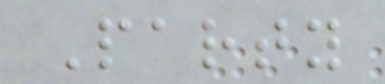Party
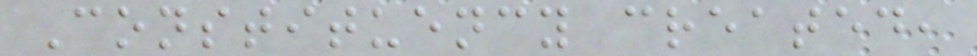Constituency created,
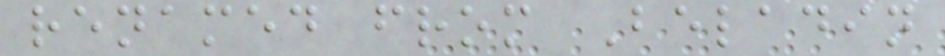renamed from Beladin
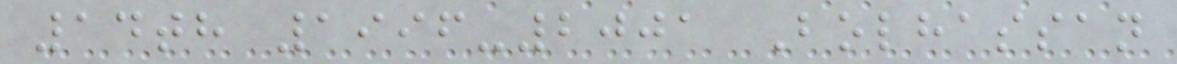14th 1996-2001 Bolhassan
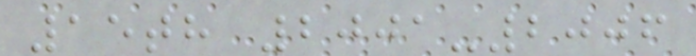15th 2001-2006
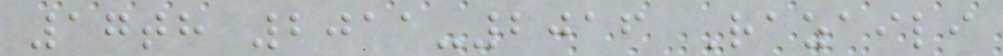17th 2011-2016 Razaili
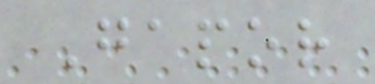Gapor
